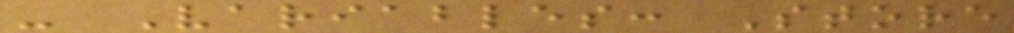- Variables: Store
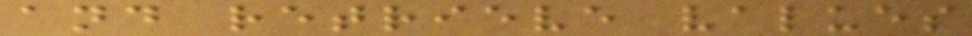and retrieve values
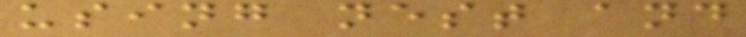using nest and
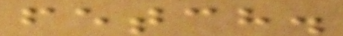fetch.
